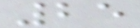25
